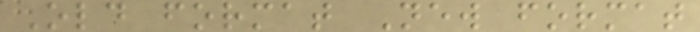Old format New format
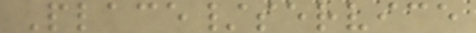Place/service
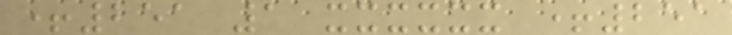+251 1 xxxxxx +251
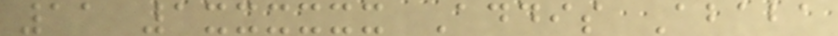11 1xxxxxx Addis Ababa
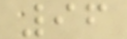96
